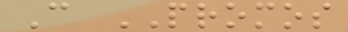C PROMOS
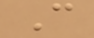C
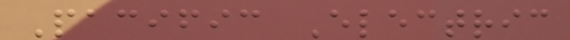Pacific Electric
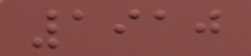1910
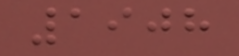1908
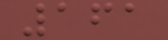161
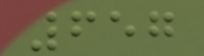657
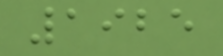1925
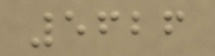5626
